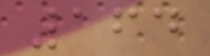164
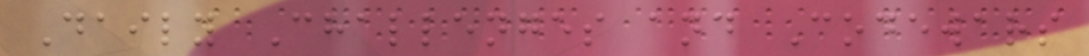Daily Challenges and Codewars
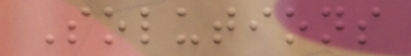Solutions
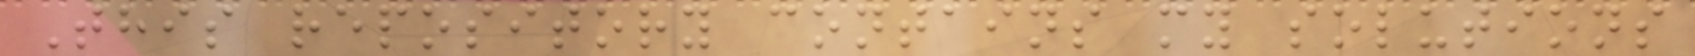This repository contains my solutions
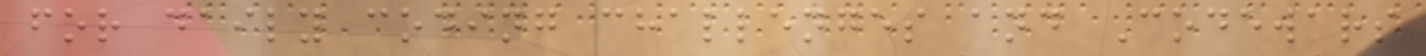for daily coding challenges and Codewars
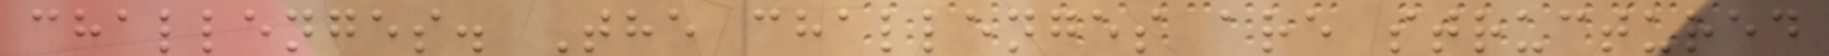challenges. The challenges are structured
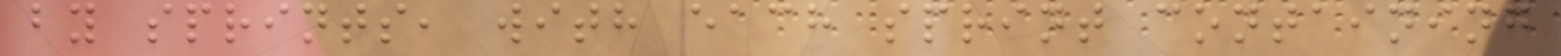by sprints, with each sprint containing
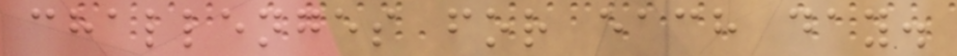challenges for each day.
